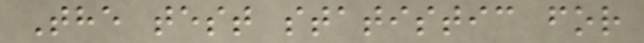The test statistic for
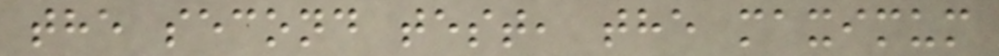the second test, the maximum
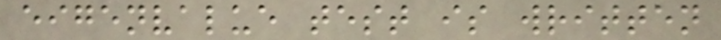eigenvalue test is written
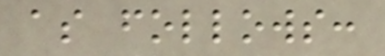as follows:
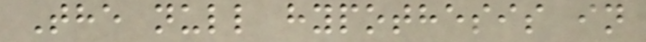The null hypothesis in
